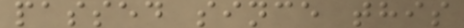passed since this
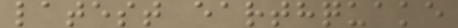latest earthquake
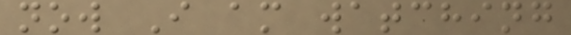now I am watching
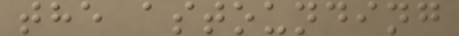the astounding
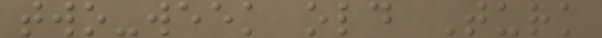two-week old Turk
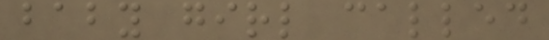baby girl called
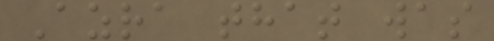Azra that was
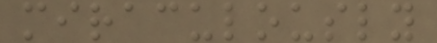miraculously
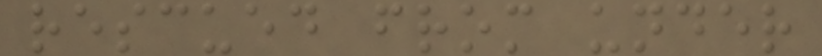rescued from under
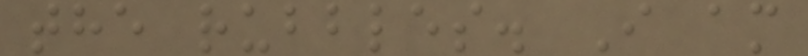the rubbles. I am
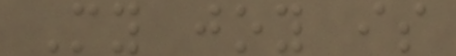My joy is
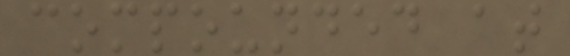compounded at
